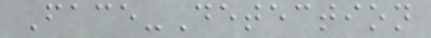Face-Detection
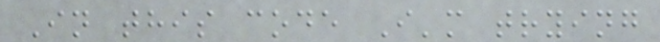In this code I'm trying
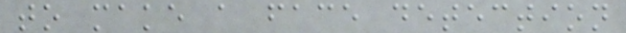to make a face detection
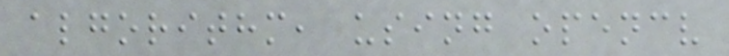algorithm, using opencv
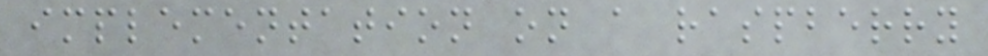implementation on a raspberry
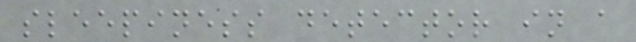sleepiness detector in a
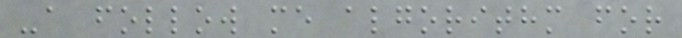-a follow me algorithm for
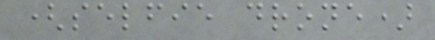(selfie drone)
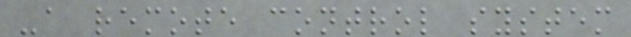-a remote control system
